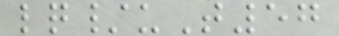lq/uT57
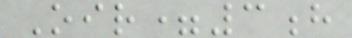Oir=3h
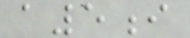a5i
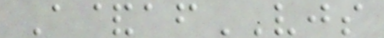A&afVJS
